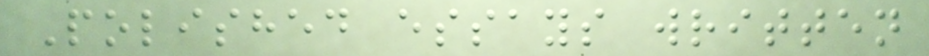Polished essays written
